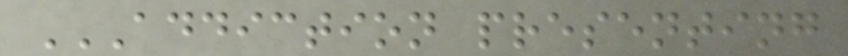ADDICTION PRESENTING
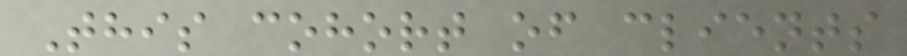This cohort of clients
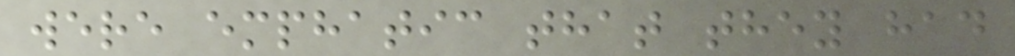were emphatic that they had
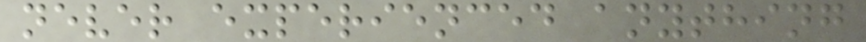never experienced anything
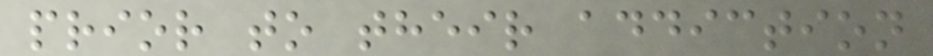prior to their addiction
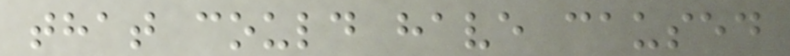that could have caused
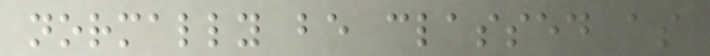normally be classed as
